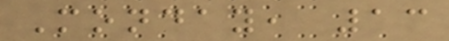Monday, 13
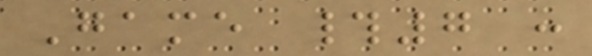Game #7 :
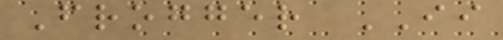Frogger II
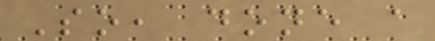So, done a
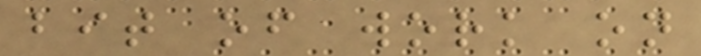bit of work on
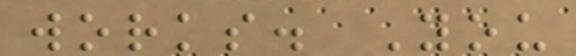works. You
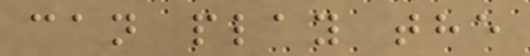can play the
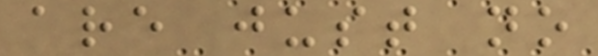are just no
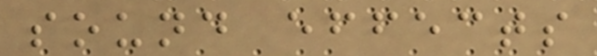sound effects
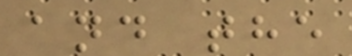and the
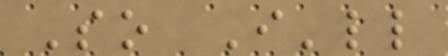So I'll
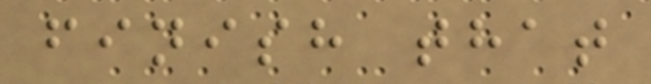finish that
